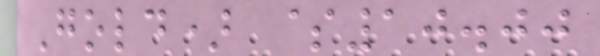Gold) $10.00
